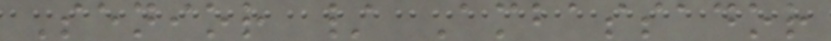Senior / Ambassador
